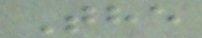The
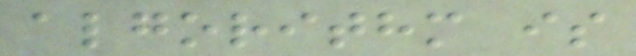algorithm is
